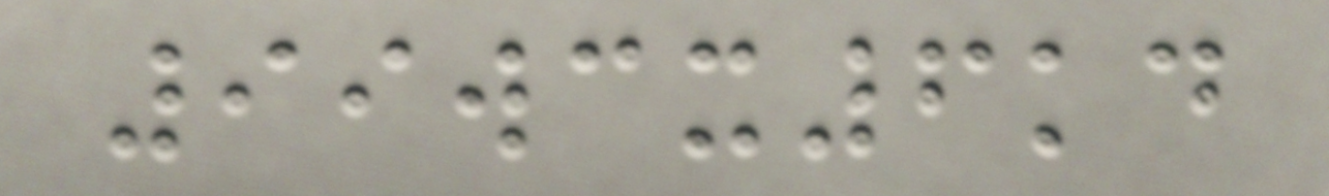99wcx6kd
